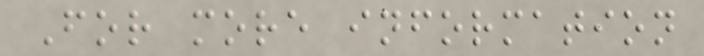For more information
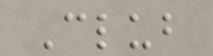Club
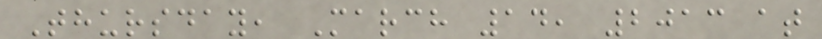Thursday, March 14, 2013 at
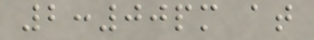2:00pm at
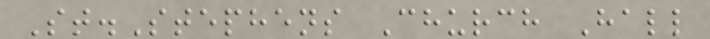St.Stephens Church Hall
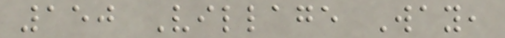150 Village Way,
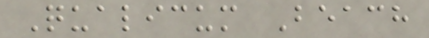Qualicum Beach
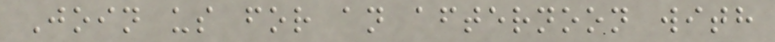Join us for an afternoon with
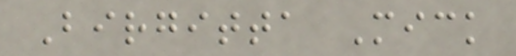Birgitta Mick
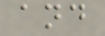and
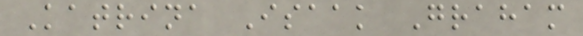Katrina Isaak Graham
